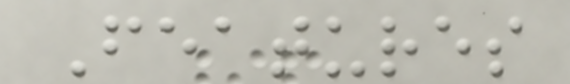Features
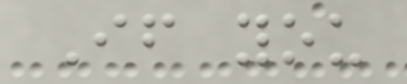If you
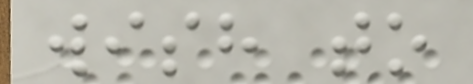wish to
